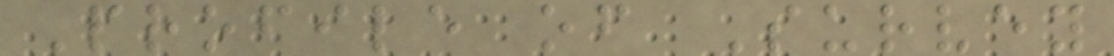Profile of Survey
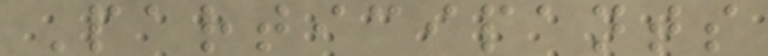Participants
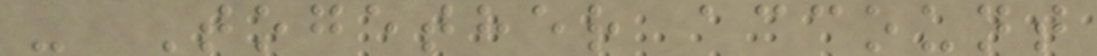- Together account
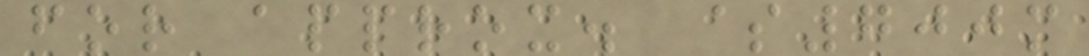for approx. $700m
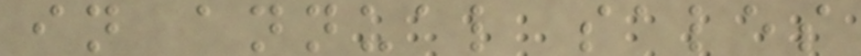in annual sales
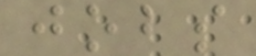jobs
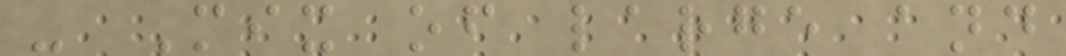- Mix of large and
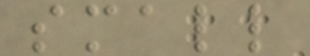small
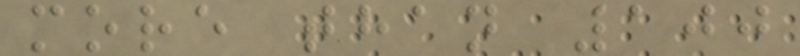more than 100
